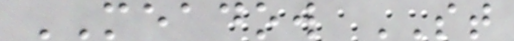MEADOW ST
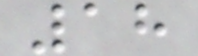18
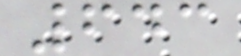643
